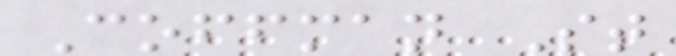Coffman St
